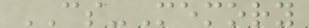CS-Memory
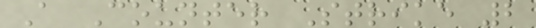A Counter Strike 2
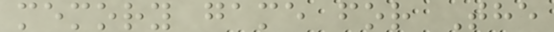memory game for The
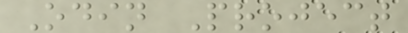Odin Project
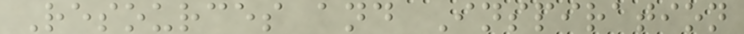Resources and Inspiration
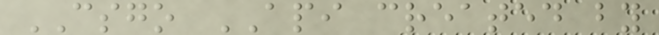CSGO API created by
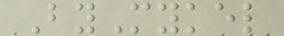ByMykel
